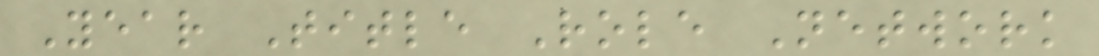Year Title Role Network
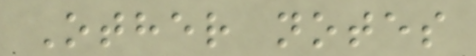Other notes
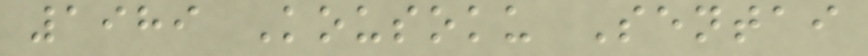1989 Kousoku Sentai
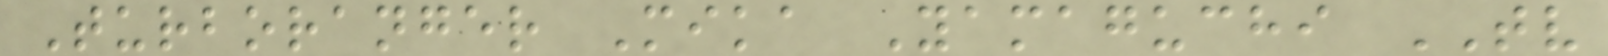Turboranger Mika Yamaguchi TV
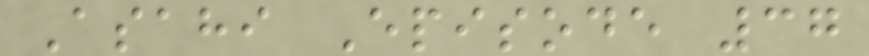Asahi Episode 37
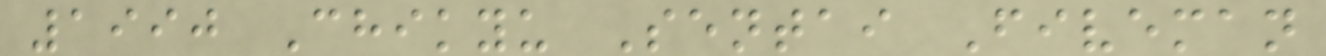1990 Chikyu Sentai Fiveman
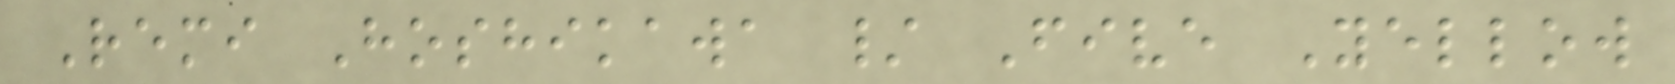Remi Hoshikawa / Five Yellow
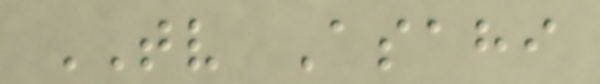TV Asahi
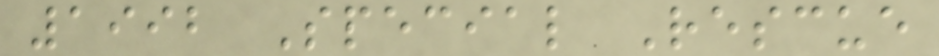1992 Special Rescue
